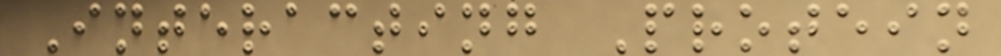Interacting Protein
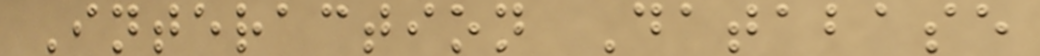Interaction Database
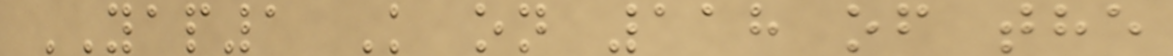YAP1 K on 118 of the
